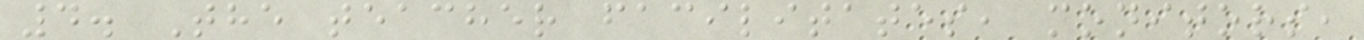4. The teacher facilitates, monitors,
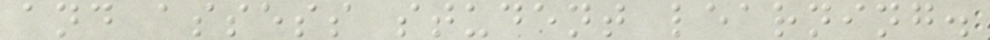and assess student learning.
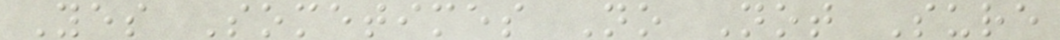Yes Sometimes No Not Sure
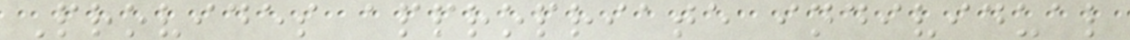Provides appropriate individual
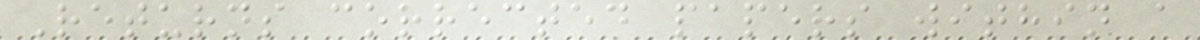Returns corrected papers within a
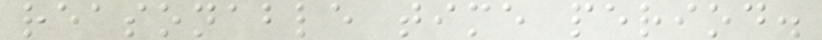reasonable time period.
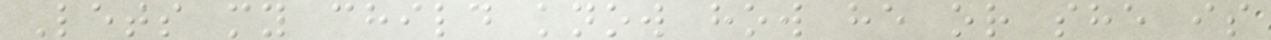Lets my child know how he or she is
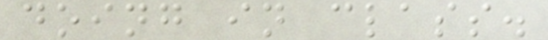doing in class.
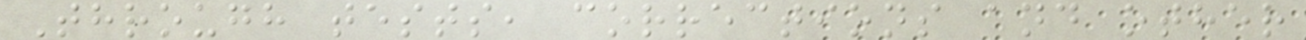Through tests, corrections and other
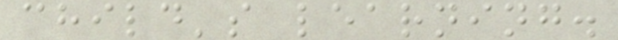child's learning.
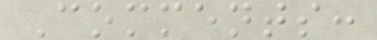Comments:
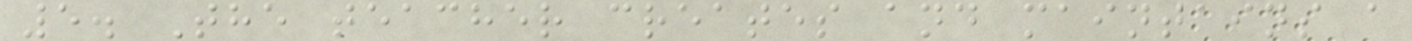5. The teacher creates and maintains a
